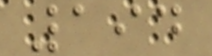194
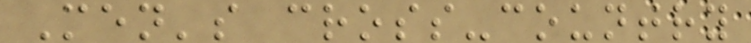Men's cross-country
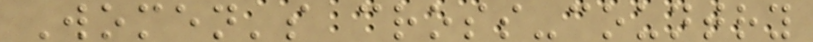Women's cross-country
